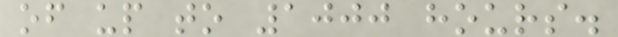of up to 1000 hours.
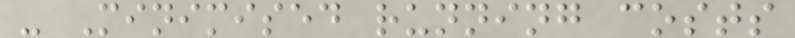- Minimised running costs
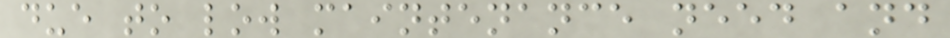due to low maintenance need and
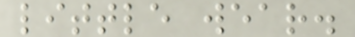little wear.
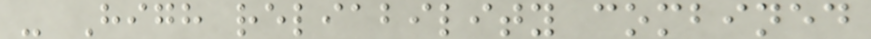- High reliability combined
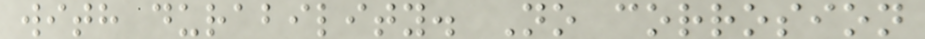with durability. No corrosion
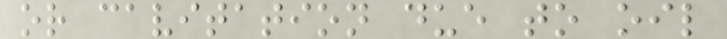or cavitation due to oil
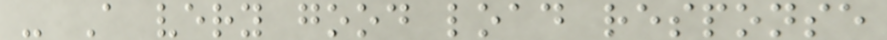- A very good load response
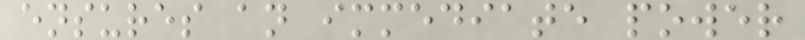ensures an immediate power
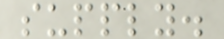supply.
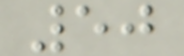50
